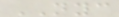NYC
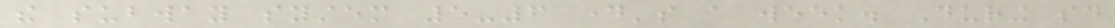the subway system 5-6 day's a week. During said
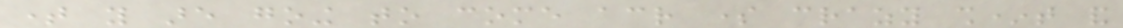time you are going to come across some crazy sh*t and
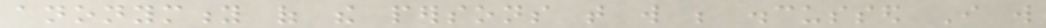anonymity of the persons that will be discussed I will
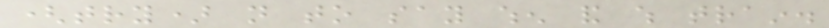(try) not to say when and which train.
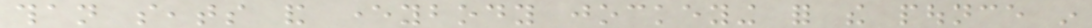than seats and everybody jockeying for the pounce in
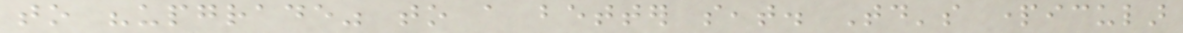to "upgrade" to a better seat. Today's particular
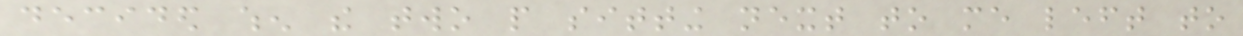decided when the two people sitting next to me left to
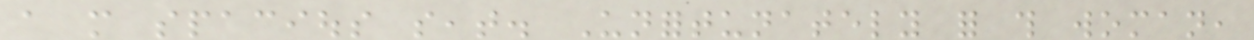a more spacious seat. Unfortunately for this woman,
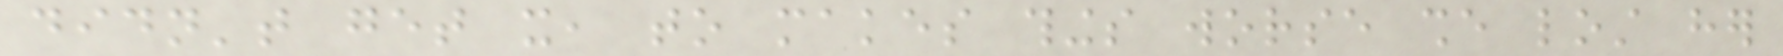didn't get it, to makes things worse she lost her
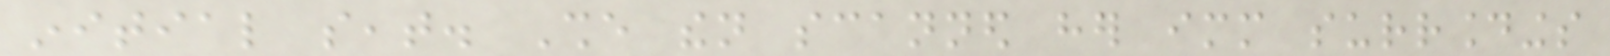initial seat. She then scanned her immediate surroundings
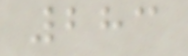283
